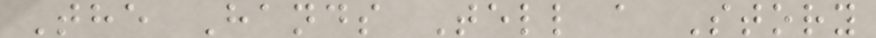The Hands Tell a Story
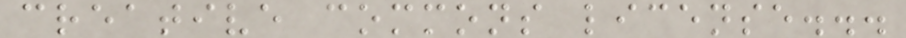creative commons license...
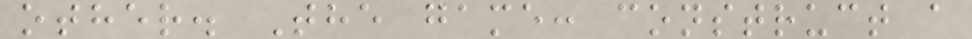other. The game: construct a
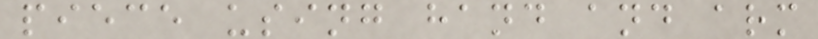piece using hand and arm
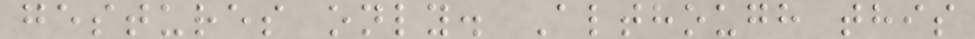gestures only. Although this
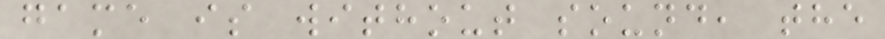game is without sound, the
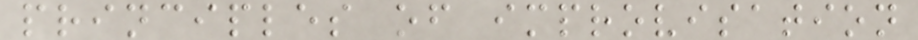principles of improvisation
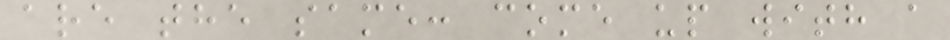are the same: come up with a
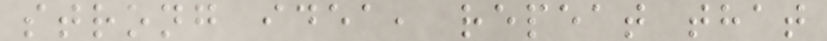strong idea, repeat that
